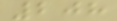208
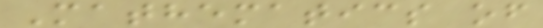Mathematics of
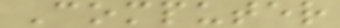Computer
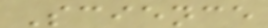Science
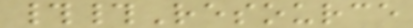##Resource
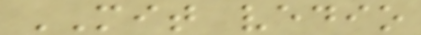MIT vedio
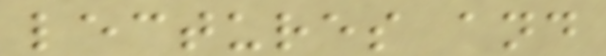lectures and
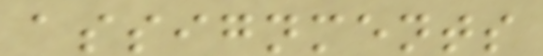assignments
